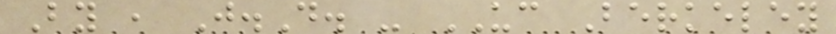By , J.D. - UC Berkeley
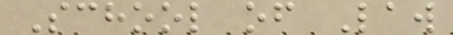School of Law
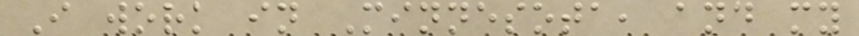I work in Minnesota, and my
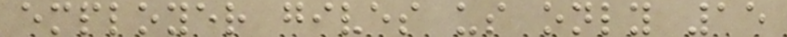employer gives us only 15
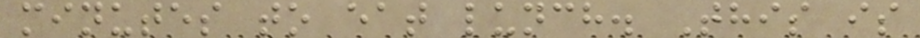minutes to eat lunch. This is
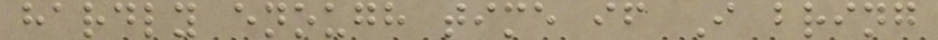hardly enough time if I bring
